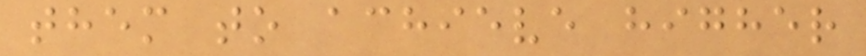them to achieve higher
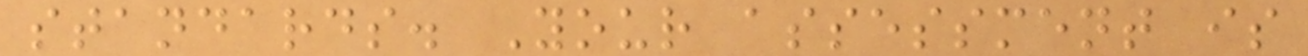standards. Your assessment is
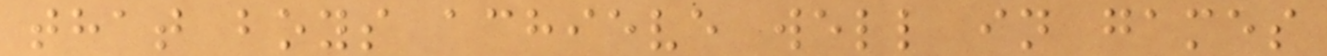that boys achieve well in games
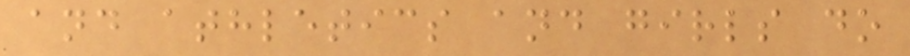and athletics and girls do
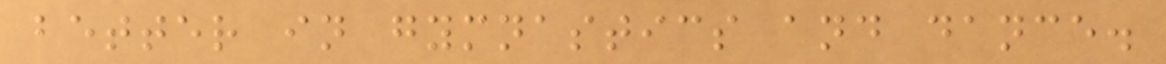better in gymnastics and dance.
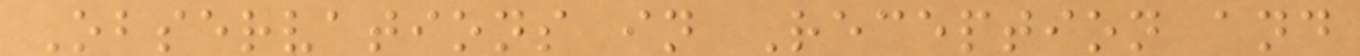Observations in Reception and
